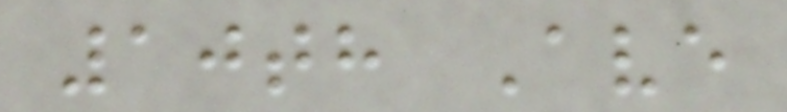10th Ave
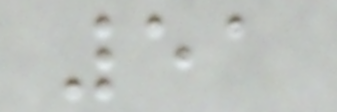51
